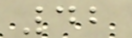42
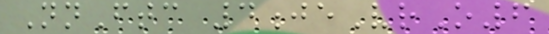NnFtc 4jeVrO6
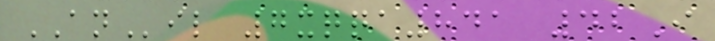ANil 7xqqa841 42I
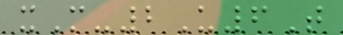xM-2U6T
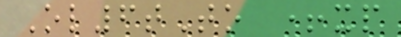Ol6tTo +xp
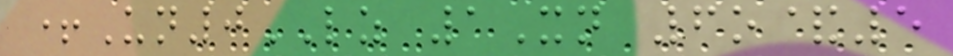+Un0LZ 1Xn 6o&5
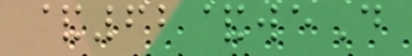&62&weD
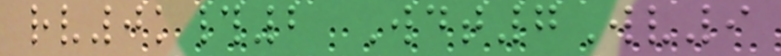rv0k#2 Wdt7Wv9
